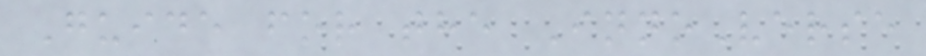Guide for the InnoVerse
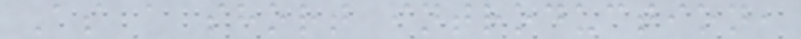As a short introduction,
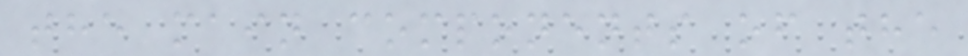the main components of the
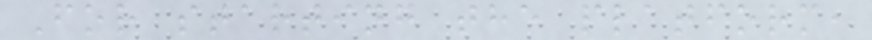For starting the platform,
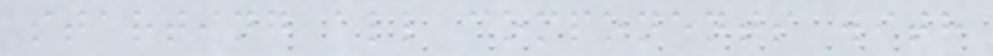starting all components with
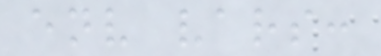env vars:
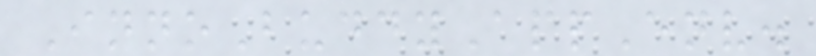InnoBuddyAppEnv.
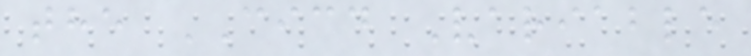the CICD Variable
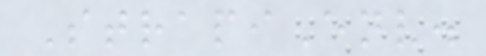StrapiEnv.
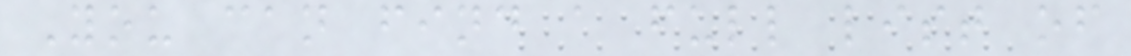You can find a full list of
